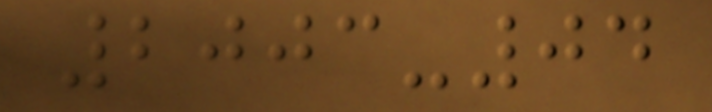2003-04
